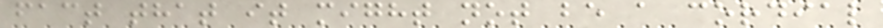fact that it might not be a cordial
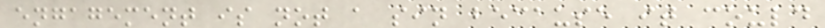engagement is not a sin because it could
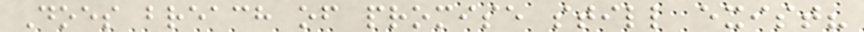Does breach of promise still exist?
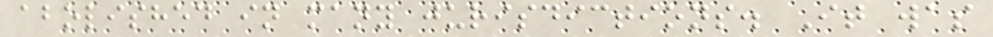abolished in many jurisdictions. It was
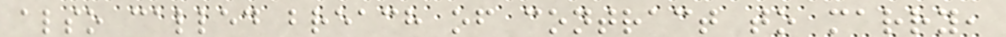also called breach of contract to marry,
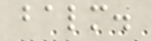balm.
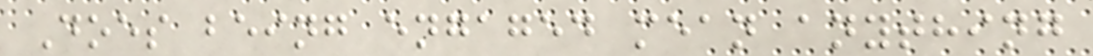Does being engaged mean anything
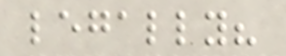legally?
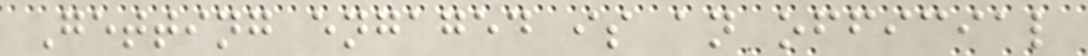Getting engaged is an official
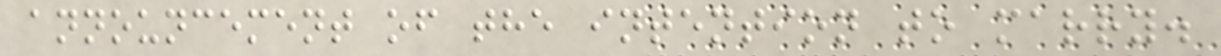announcement of the intention to marry.
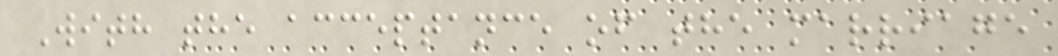With the acceptance of the marriage
